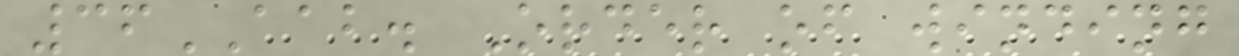36AAB. Order of winding
